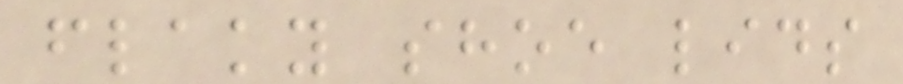flaky shoe lids
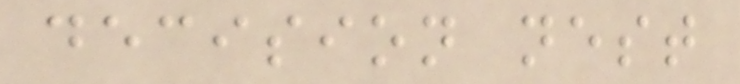decision nest
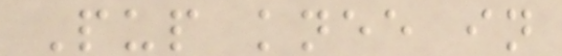Pup knee in
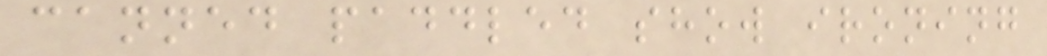canned paddled show ironing
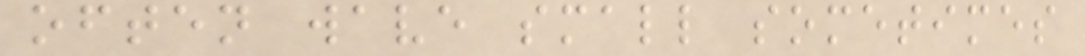often wave small sometimes
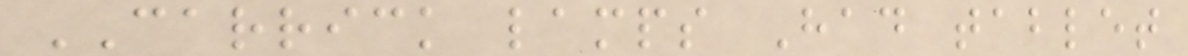CARRICK lamps Had tablet
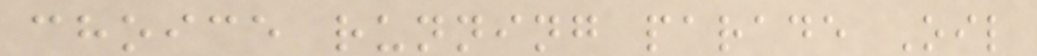choice running parade Oil
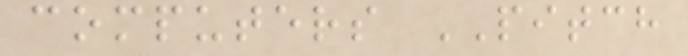computers PITCH
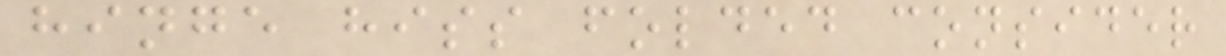hinge hiss folded consider
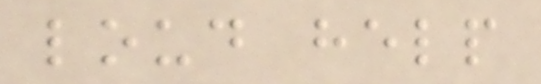loud help
